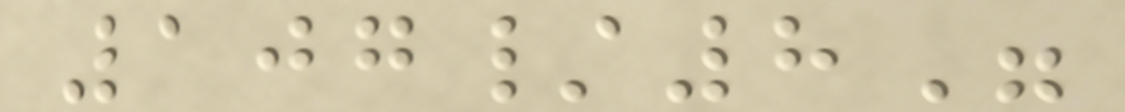107/8"
